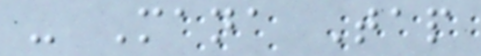- Mana Tap
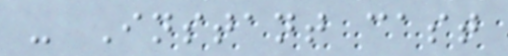- Instant cast
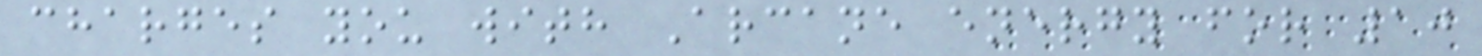charges you with Arcane energy for 10
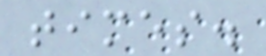times.
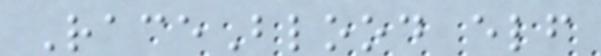RaceBlood elf
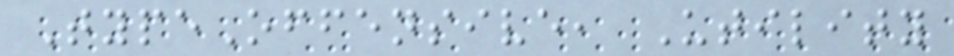TypeOffensive, Utility
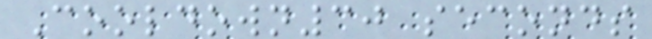Cooldown30 seconds
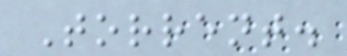Torrent.
